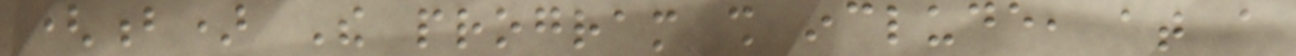(b) The program shall include, at a
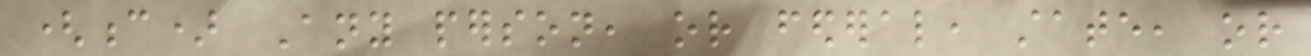(c) Any person, or federal, state, or
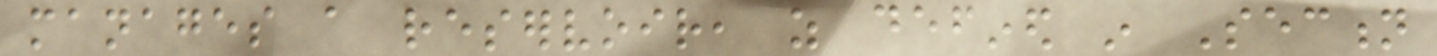manages a reservoir, as defined in Section
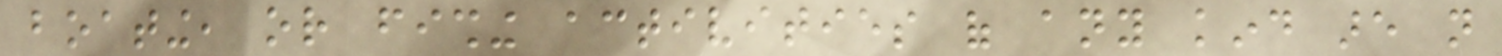boating, or fishing activities of any kind are not
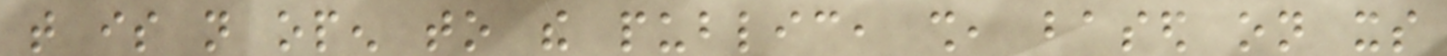that is not open to the public, shall, based on its
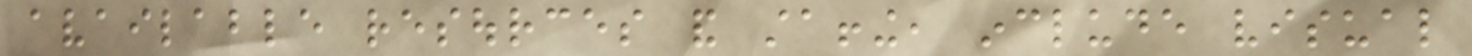available resources and staffing, include visual
